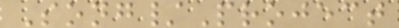Song/Project
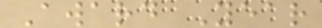Award Year
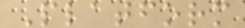Platform
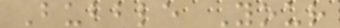Bubble Your
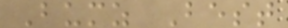Bumz Best
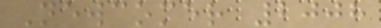Newcomer 2008
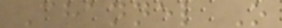Channel O
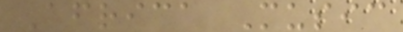Africa Music
